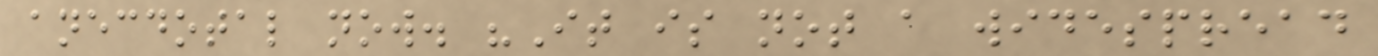anecdotal now. "It is not a widespread
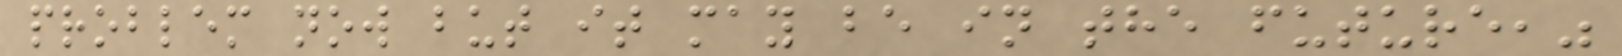problem now but it may be in the future,"
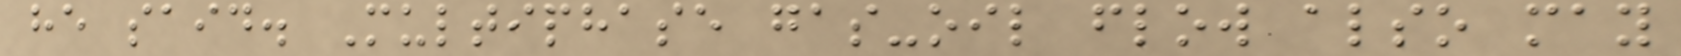he said. Multiphase gas-oil flow also may
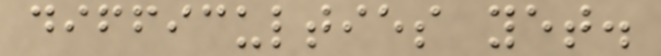difficulties yet.
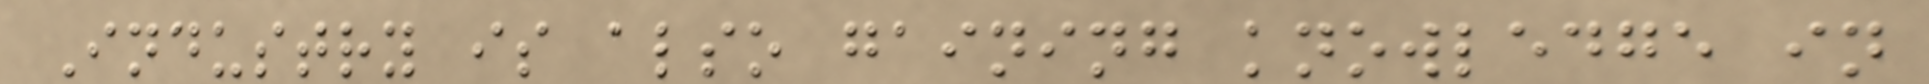Industry is also gaining knowledge in
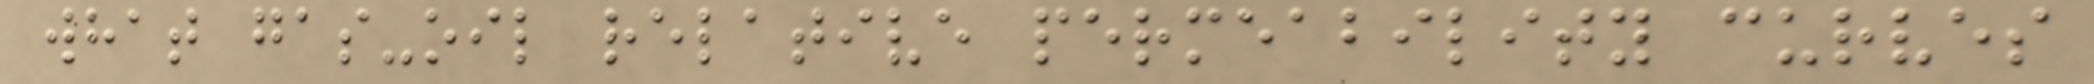what gas-oil relative permeability curves
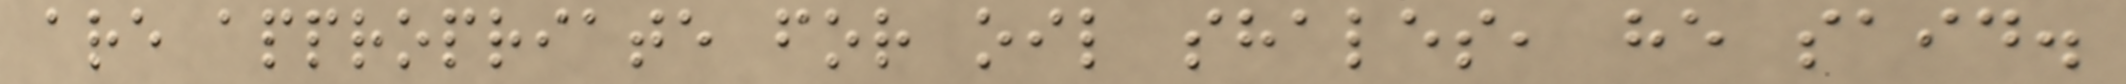are appropriate for oil shales, he said.
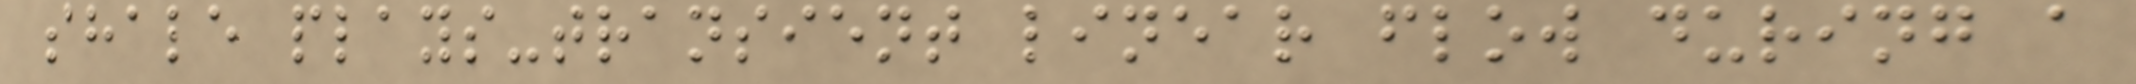shale plays-transient linear flow during a
